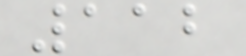112
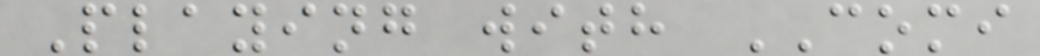Playing with COMI
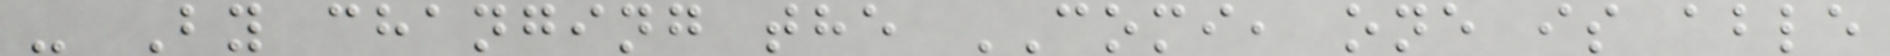- By changing the COMI, one is able
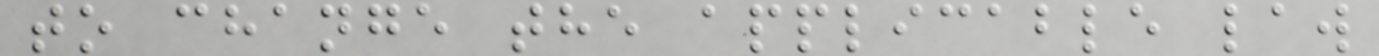to change the applicable law
